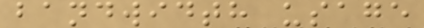bandwidth usage
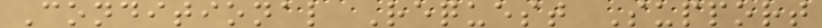Conditional Request Support
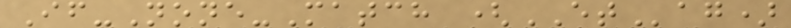If-None-Match (ETag)
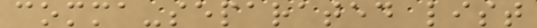comma-separated list
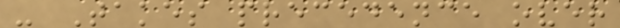- Takes precedence over
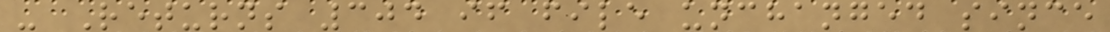- Returns 304 if file unchanged since
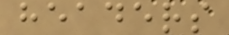headers
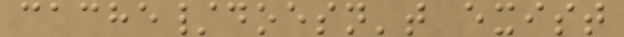cache/doesn't exist
